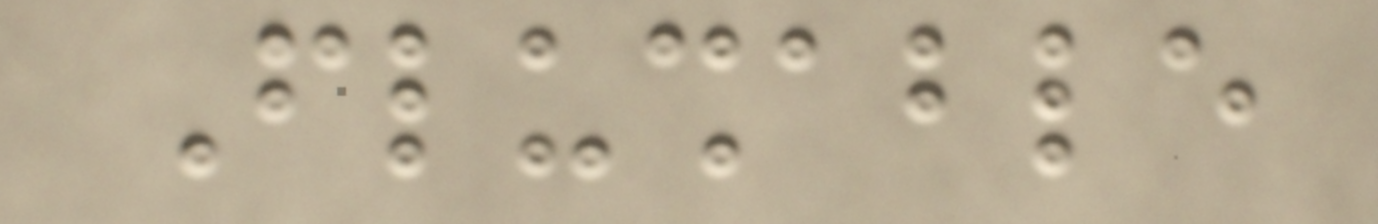Flushable
